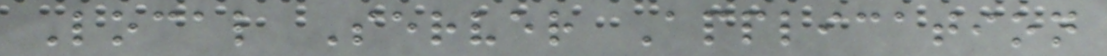Local Server Application
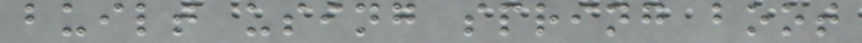built using spring boot
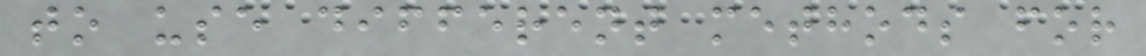to use different methods for
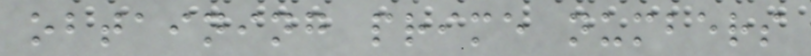obtaining prime numbers
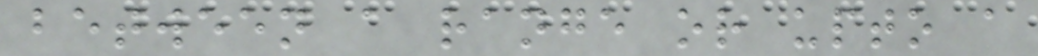between a range or upto a
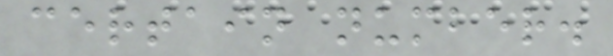certain number.
